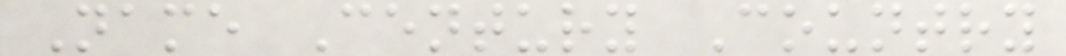Name Century Country
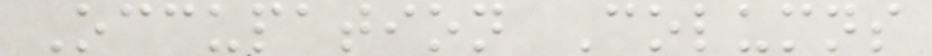Occupation Columns
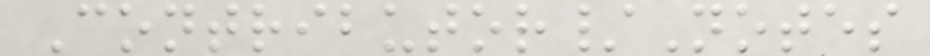Contributor/Notes
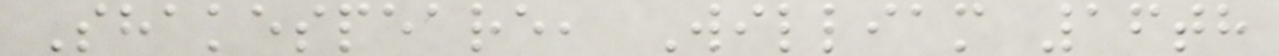Shakespeare, William 16th
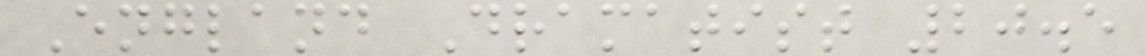England Dramatist 20.5
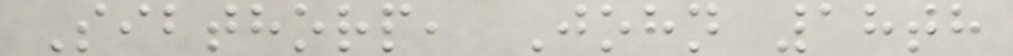Sibthorp, John 18th
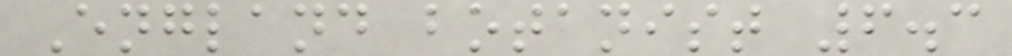England botanist 6.3
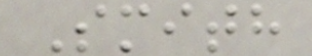Smith
